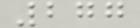277
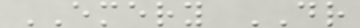EMERY DR
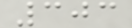303
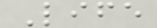Life
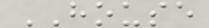HOUSE
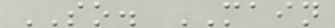SO. MAIN
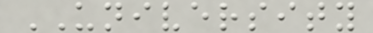UNIVERSITY
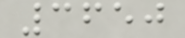3650
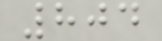804
